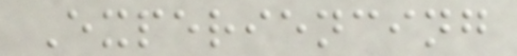Experiencing
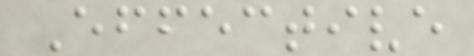Effective
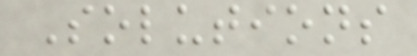Solutions
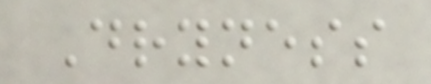Dryness
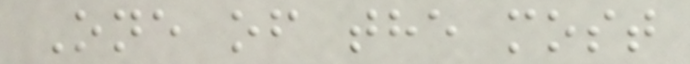One of the most
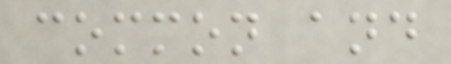common and
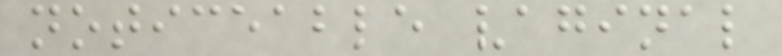noticeable vaginal
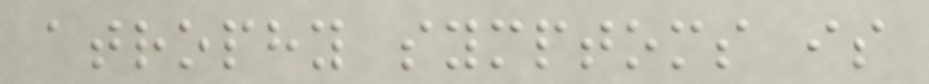atrophy symptoms is
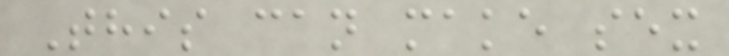This can make sex
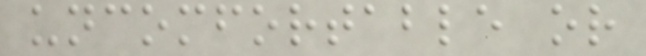uncomfortable or
